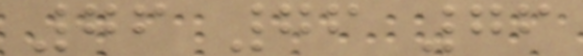76 76 76
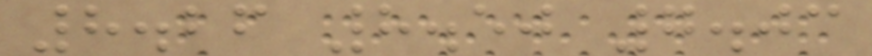8.26 8.50 7.03
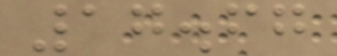17.67
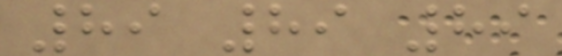89 89 89
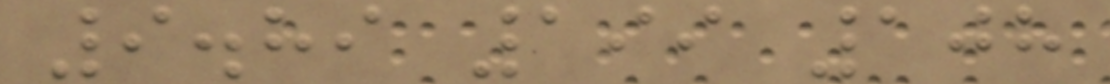9.89 199 108
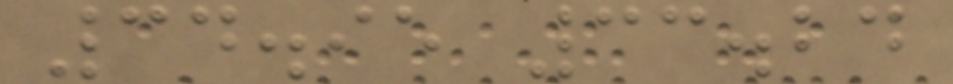34.95 33.24
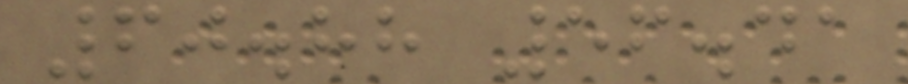60.88 56.41
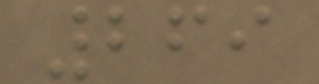269
